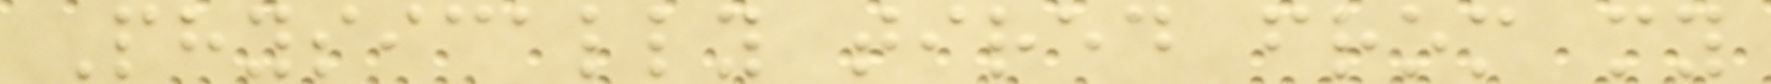Physically tired from my
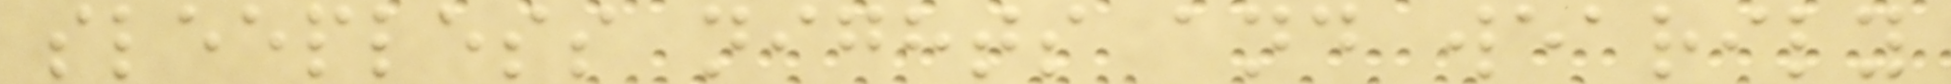sleepless nights and wearily
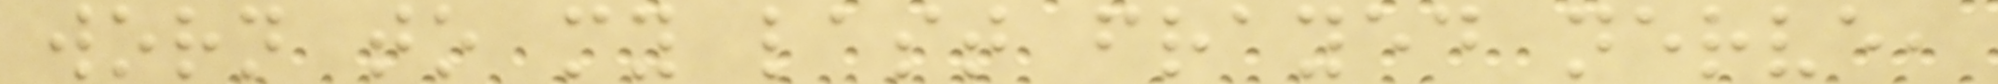worn to my last frayed nerve,
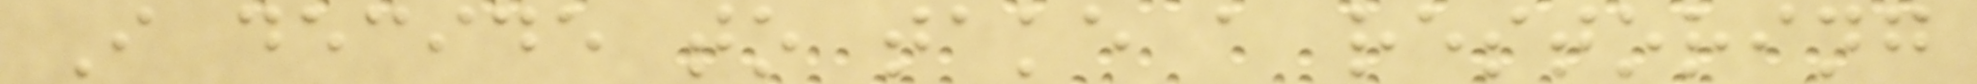I decide to take a restoring
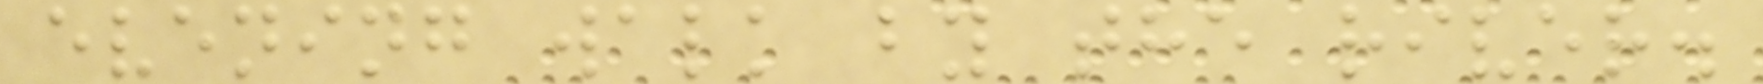evening walk by the river.
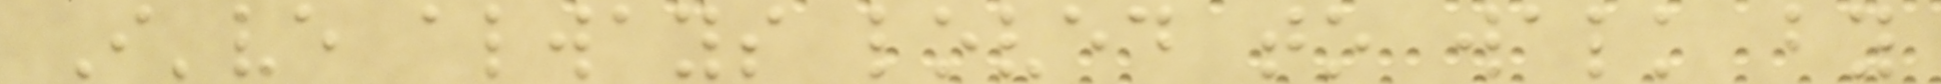I've always loved to walk by
